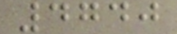4740
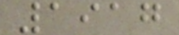1917
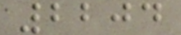2204
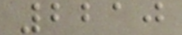2210
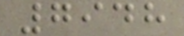7948
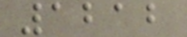1212
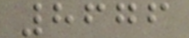8676
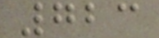723
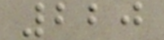220
